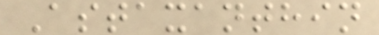Astaxanthin
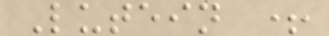Lutein +
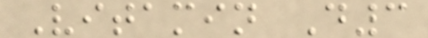Vitamin D3
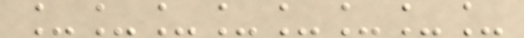________
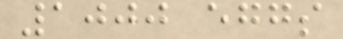1000 eggs
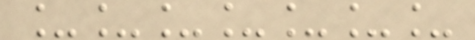_______
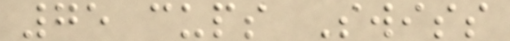75 cups Swiss
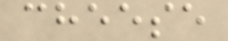cheese
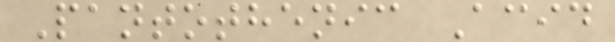Pantothenic Acid
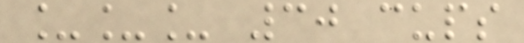___ 30 cups
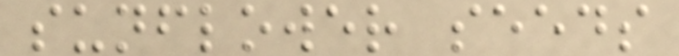sunflower seeds
